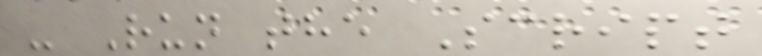- Run the Script
